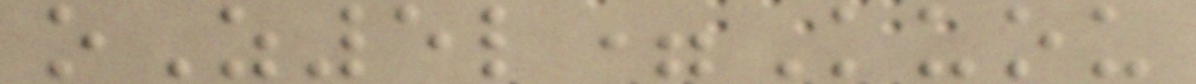oZ5l=Kuou
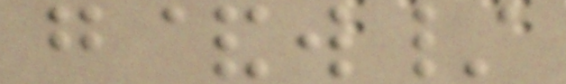g&w/
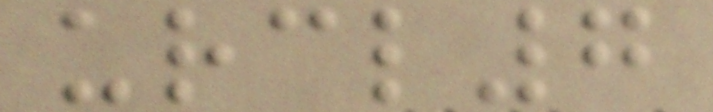urcl7
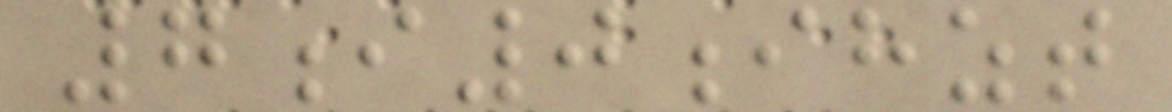7i0ihzt
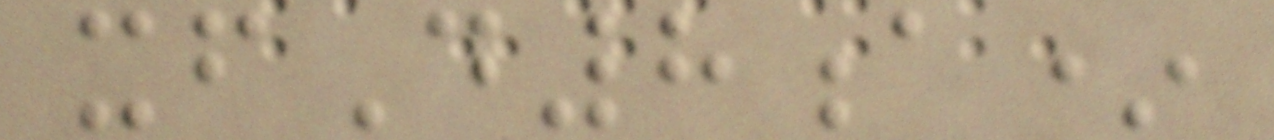xfD8a*
